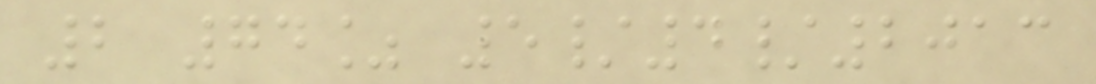2 74% 5/4/2013
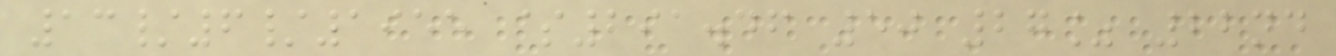13/6/1955 $291.46 50 27% 22nd
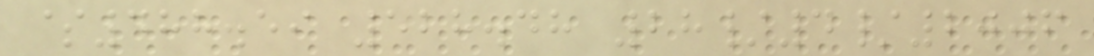$488.59 528.48 28/4/2006
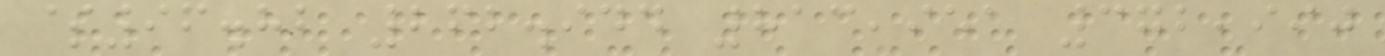$96.82 262.944 813,951 372,990
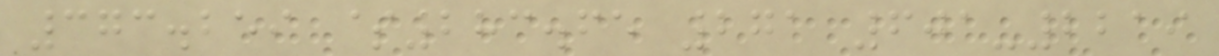373.259 $283.65 271 601-2219
